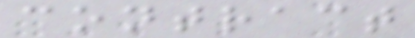contract
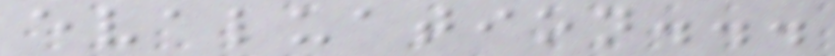evaluation...
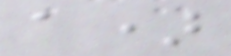a)
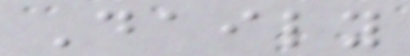Daily
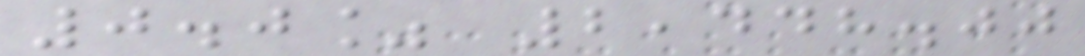0.0% 2,448.00
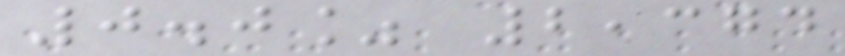0.0% 2,374
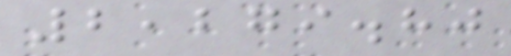2,279.80
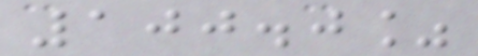100.0%
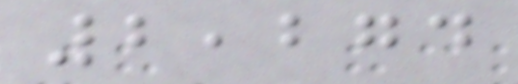2,274
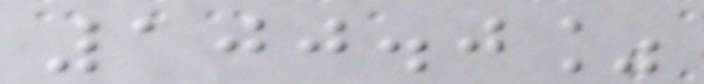100.0%
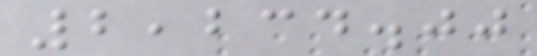2,234.00
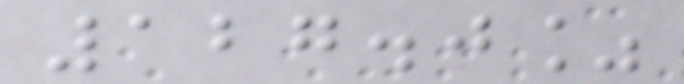127.0%
